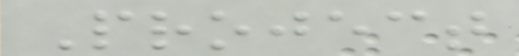Project
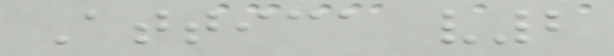Attica v2
